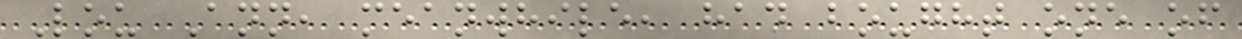Lou Ann, meanwhile, had bought one of
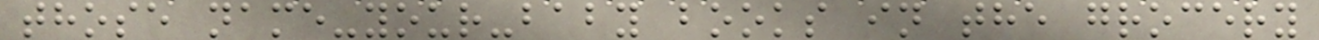those name-your-baby books in the grocery
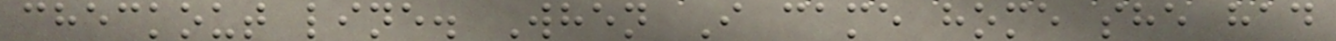checkout line. When I came home she had
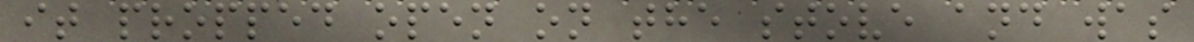it propped open on the stove and was
